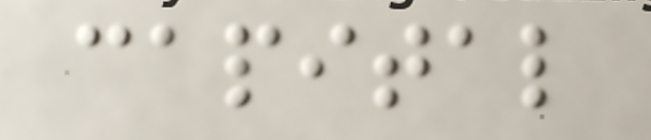capital
